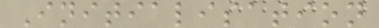Initialisation
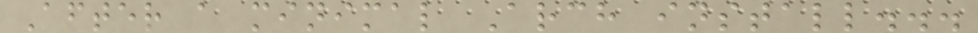After a minimal Arch install...
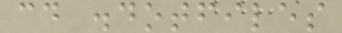cd .dotfiles
